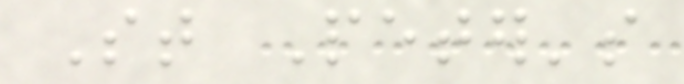St Peter's
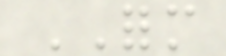FORM
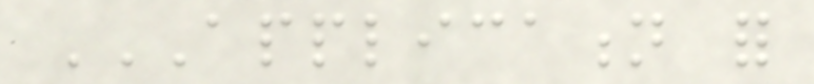APPLICATION FOR
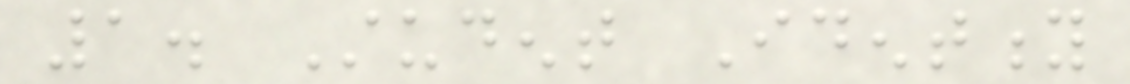1. Student Identity
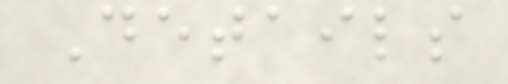Details
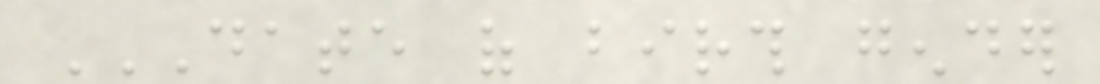DATE OF BIRTH GENDER
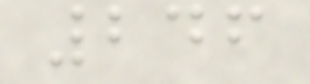246
